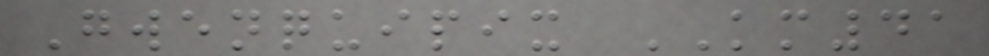Gwenquipix KM41
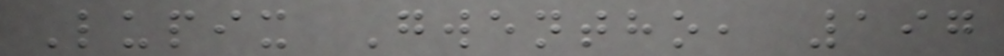Lupix Gwentho, 197
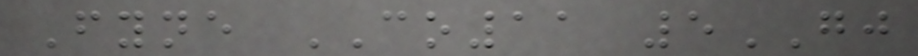Fyne CO11 5GJ
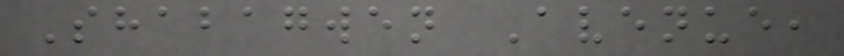Shabagwen Avenue,
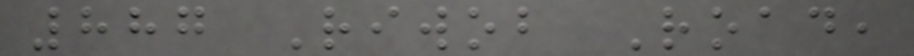887 Riwob Road,
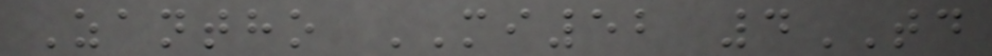Zantho MI52 4TD
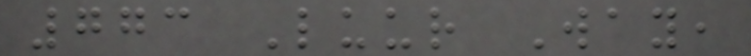773 Luur Way,
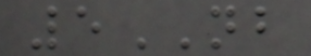5NB
